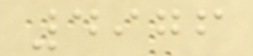4976
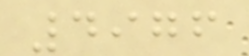4976
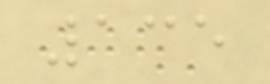135
